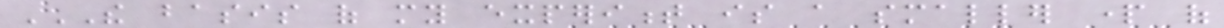THE BASIS OF MY EXPERIMENT IS A SMALLER PART OF
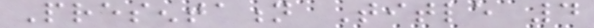Presentation Title 4
